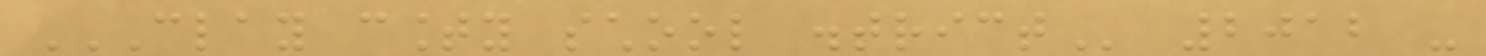CLAY COUNTY SCHOOL DISTRICT 2012 -
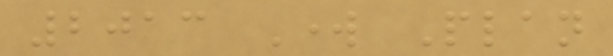2013 Work Plan
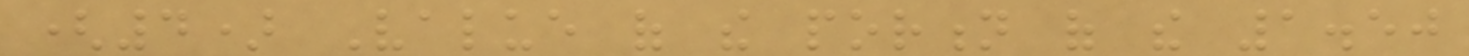(4) Value of the portion of the 1.50
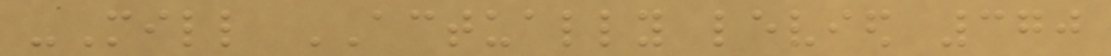-Mill ACTUALLY levied 370
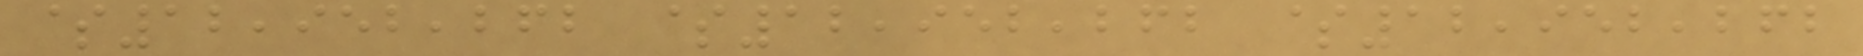$12,952,262 $12,952,262 $12,952,262
